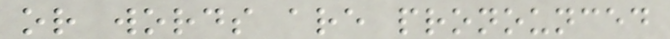or words are pronounced
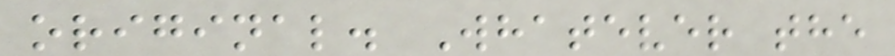original. Whatever the
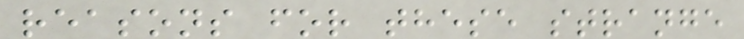reasons for these strange
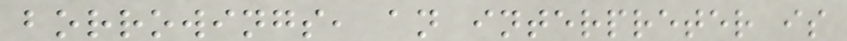borrowings, an interpreter is
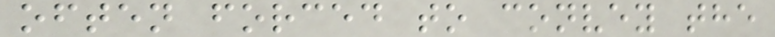often forced to convey the
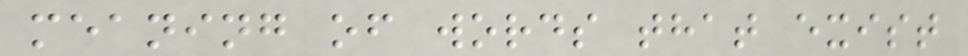meaning of words that exist
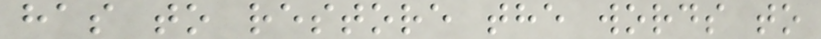has to restore the words to
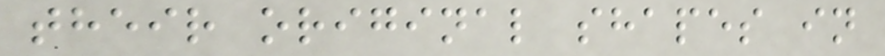their original shapes in
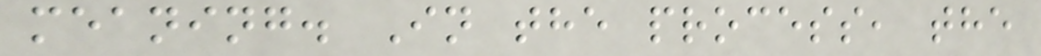meaning. In the process, the
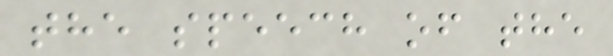the speech of the
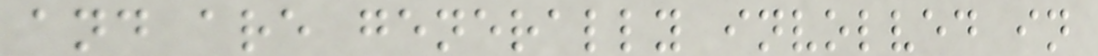and are generally involved in
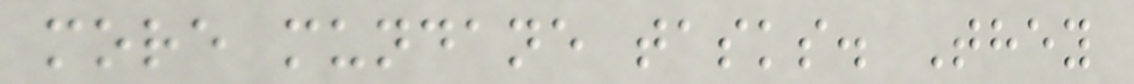more mundane tasks. They
